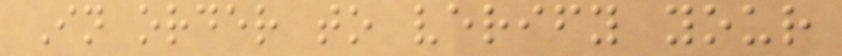In order to verify your
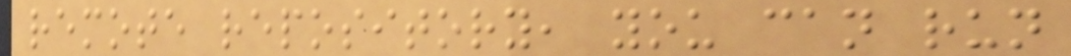remote repository, you can run
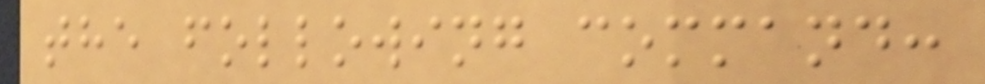the following command:
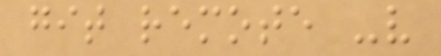git remote -v
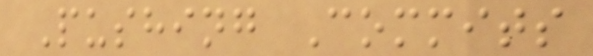Pushing Commits
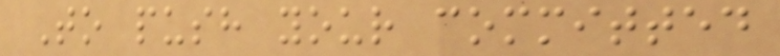To push your committed
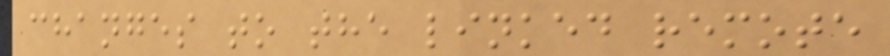changes to the linked remote
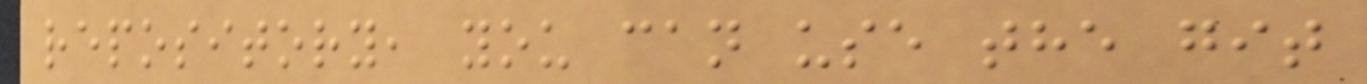repository, you can use the git
